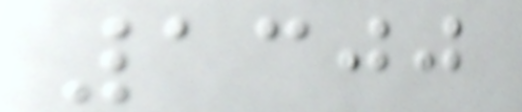1300
